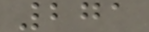271
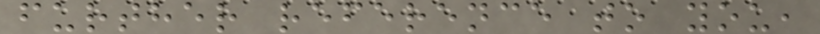further reference to you,
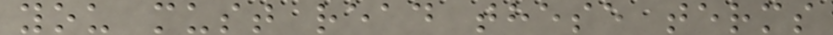you must read these terms
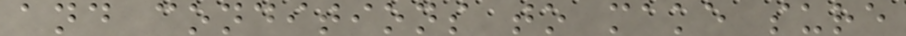and conditions to make sure
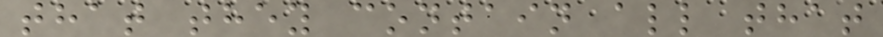that they contain all that
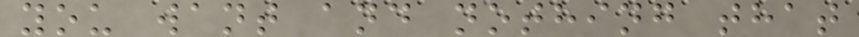you want and nothing that
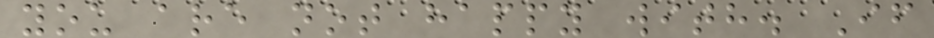you are not happy with. If
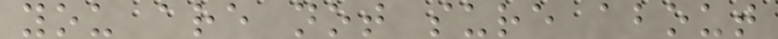you are not sure about
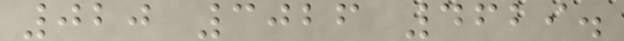020 3026 4629.
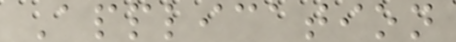Application
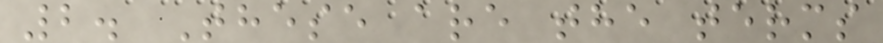2. These are the terms
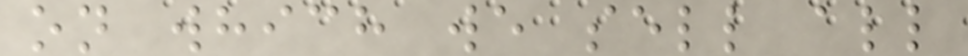on which we sell all
